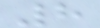8
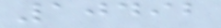10492
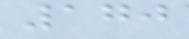170
